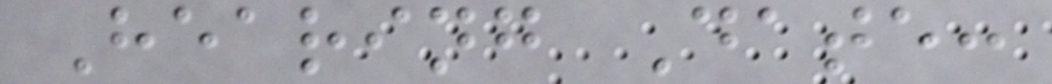Hearing Date:
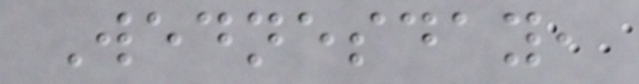Wednesday,
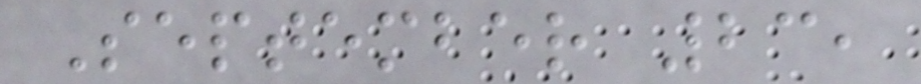September 23,
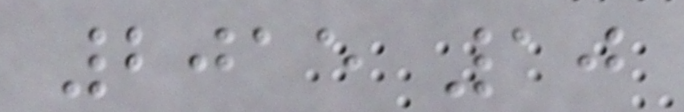2015 10
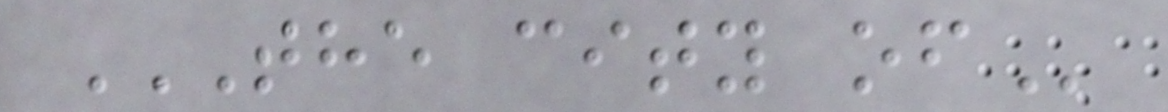THE CITY OF
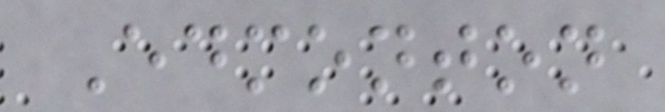Edmonton
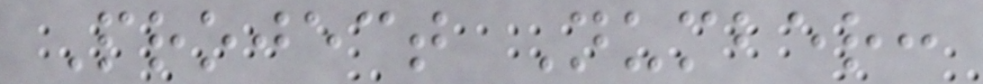Project Number:
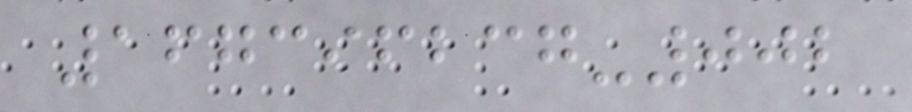167396237-002
